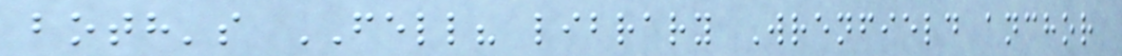both's FELL? library Wrenfield anchor
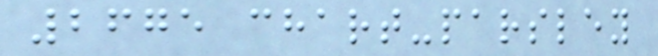2675 chart-parsley
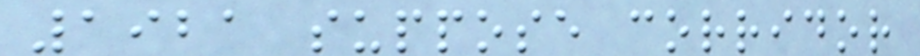1921 suppose corridor
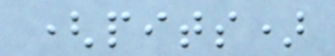(pits)
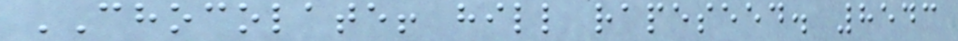CHOCOLATE! hill rapeseed. 8543
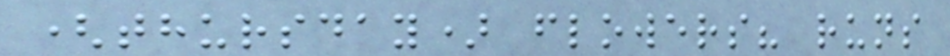(thursday) flowers? runs
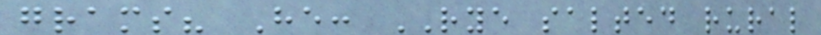grams? He: RYE salted rural
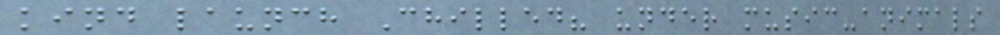kind launch Chilled? under music-animals
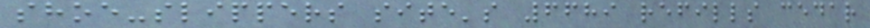shoe-slippers site's 6689 refills cedar
